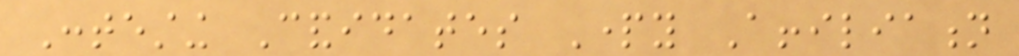Contesting Candidates Party Affiliation
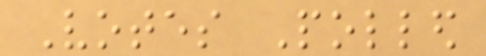Votes Polled
